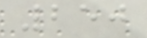250
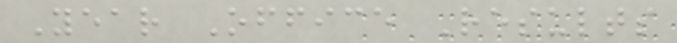Year Office Results
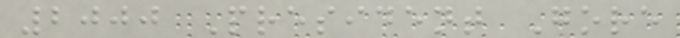2000 President Gore
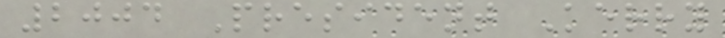2004 President Kerry
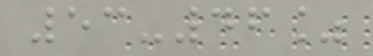53-46%
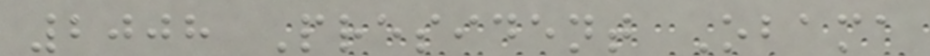2008 President Obama
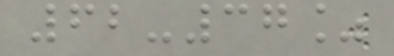62-37%
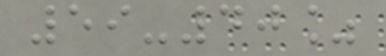59-40%
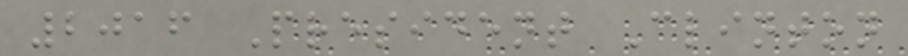2016 President Clinton
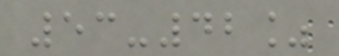53-42%
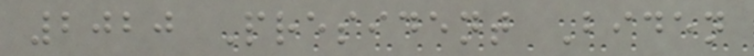2020 President Biden
